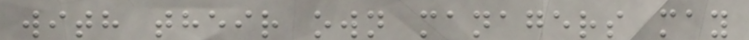with their own managers may
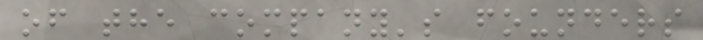of the company's founders
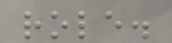role.
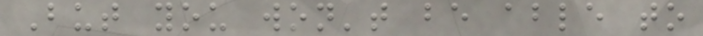But you won't be able to
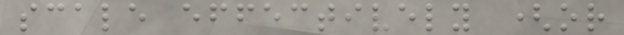scale effectively (or
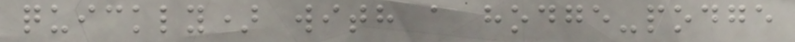quickly) with a hodge-podge
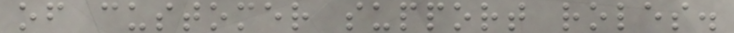of customer support roles.
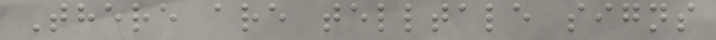There are telltale signs
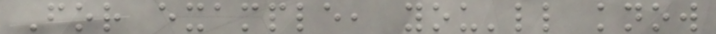For example, you'll know
